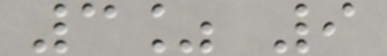3% 9
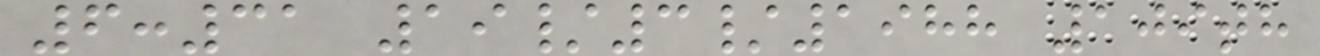6:31 19/3/1988 109th
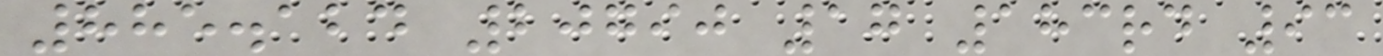885.124 20790 17 183rd 93
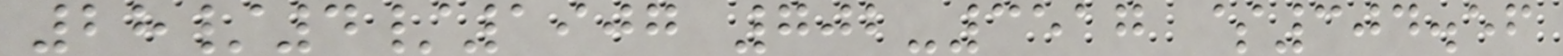28/4/1907 702-3517 $304.56
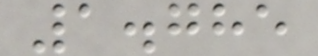1.785
